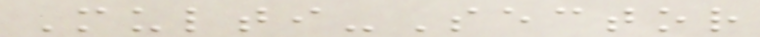Multi-Sector
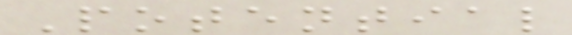Potential
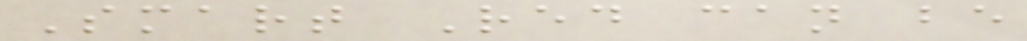Smart Red can be
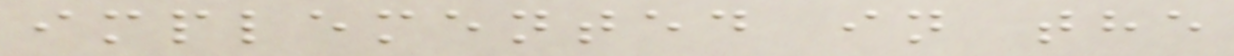implemented in the
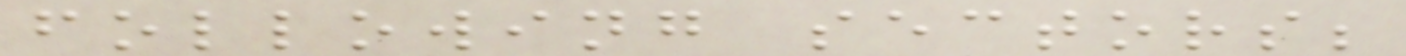following sectors;
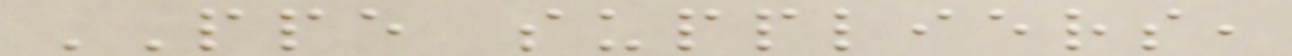PPE suppliers,
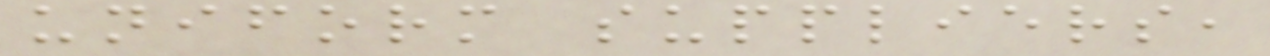uniform suppliers,
